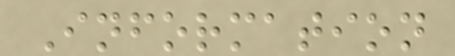Information
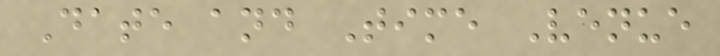Date and Time Venue
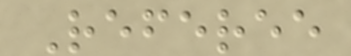Referee
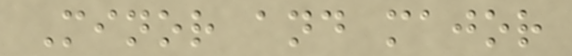Minor and major
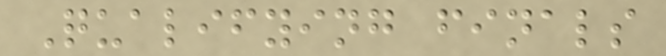Qualifying finals
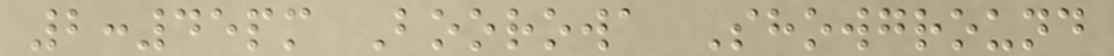2:45pm Boorowa Showground
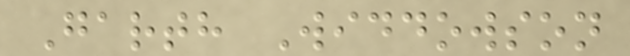Garth Widdowson
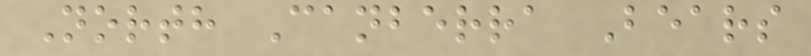North Canberra Bears
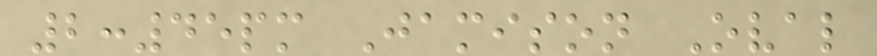2:45pm Jamison Oval
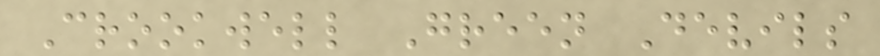Crookwell Green Devils
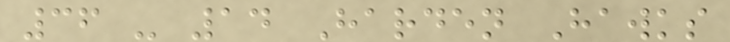36 - 14 Harden Hawks
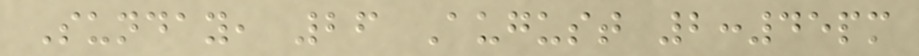Sunday, 26 August 2:45pm
